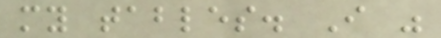my tables. I was
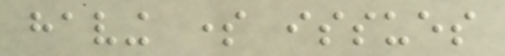having some issues
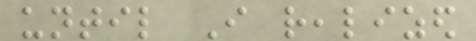until I realized
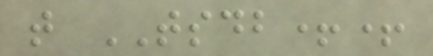that TSDB++
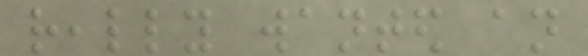really wanted an
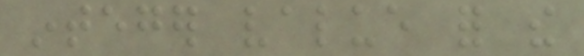integer value for the
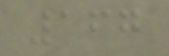167
